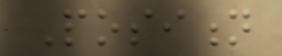Position
